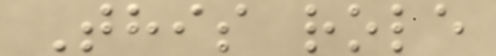This role
